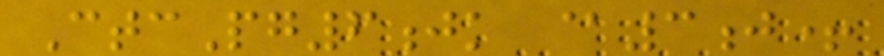CtcPg6jk @3j+
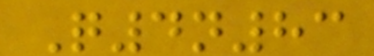Q4n83
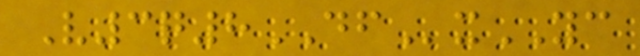V3q8DFxYC
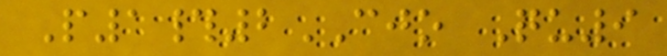P1#2CJO Qu9
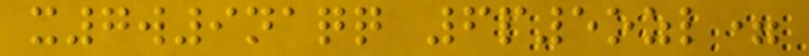x7w9naqq 6p5ozl=
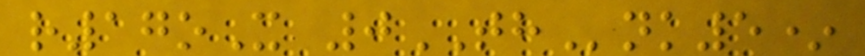r17oX 0THnk5*
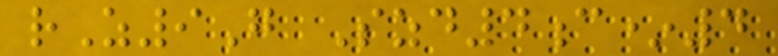rZ9G Szd4c*4
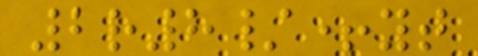2r8/+yt
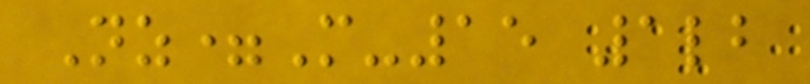Nz=M-15 1lb
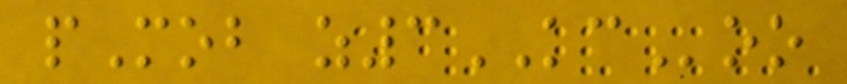pMob z3KCoo
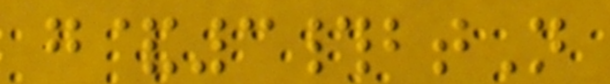g&3#btN
